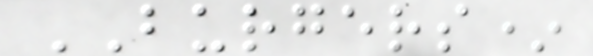BURGERS*
